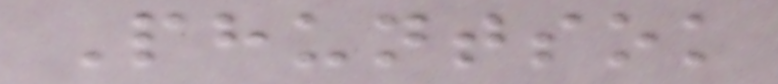Phuntsok
